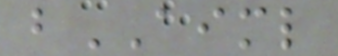bAIML
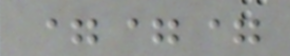===
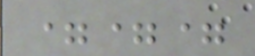===
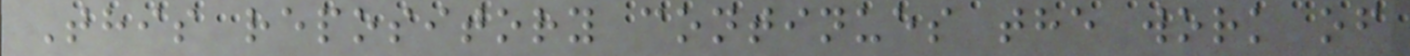This repository continues the work of
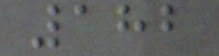182
